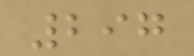297
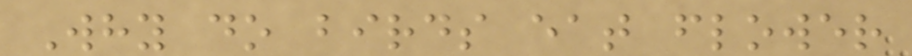Why do birds eat flower
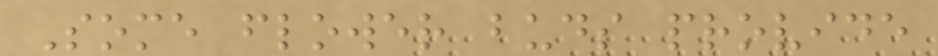Some flower buds provide
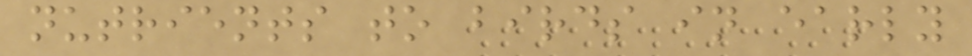nutrients to birds in early
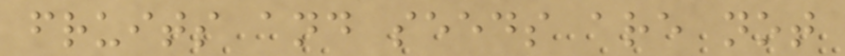fruits and seeds are not
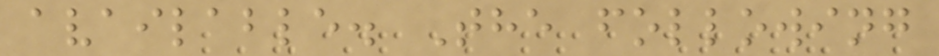available. The following
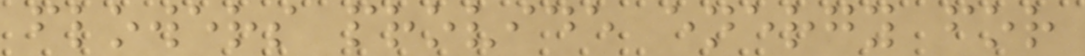flowers provide energy for
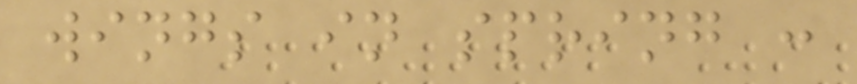wings in spring :
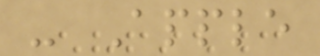- Apple
